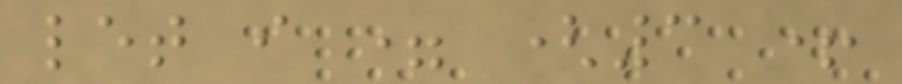let i = (3 +
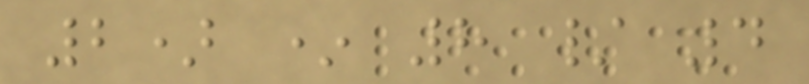2) * 8 / 4
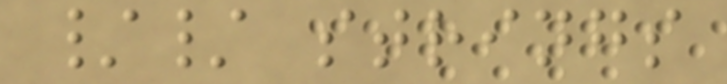// strings
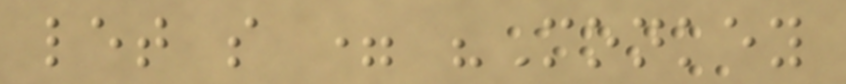let s = "Monkey
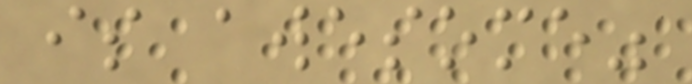is awesome"
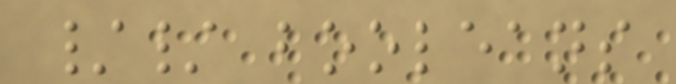// booleans
